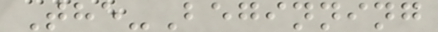The-Beginning
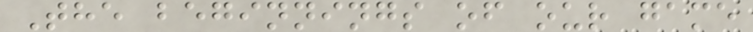The beginnings of our game
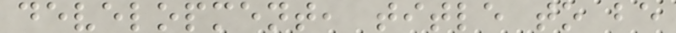development, title to be
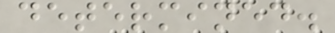determined.
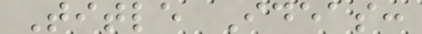Title Ideas:
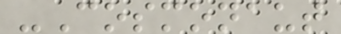-Cosmonaut
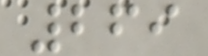269
